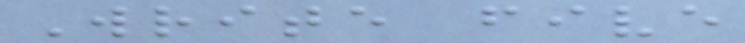Write five
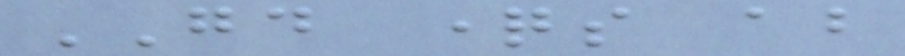GOOD questions about
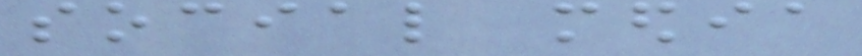social media
